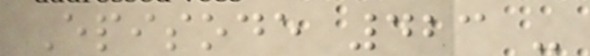Episode 423 -
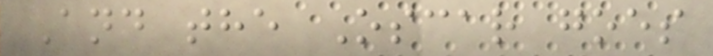And the Oscar goes
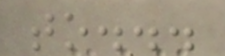to...
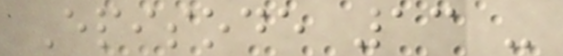Episode 13 -
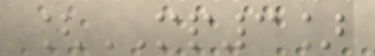[MP3]
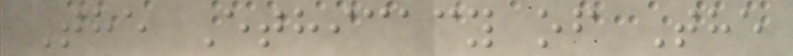The Ethicacy of The
